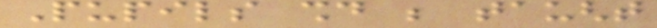Pupils should be taught
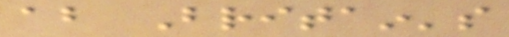about Britain's
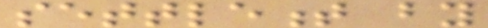settlement by
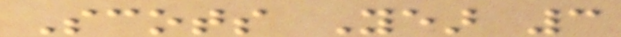Scots Year 3
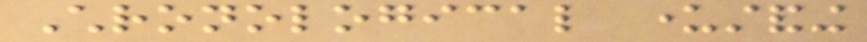Chronological understanding
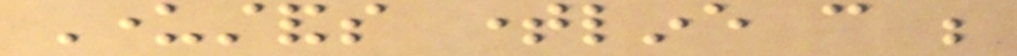Understands timeline can be
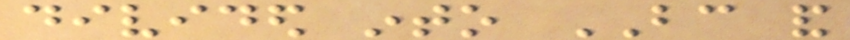divided into BC and
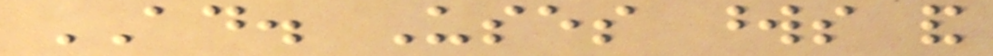AD. Uses words and
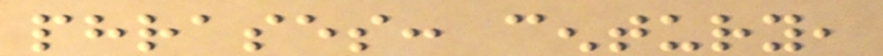phrases: century,
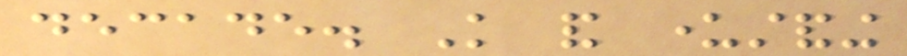decade. Knowledge and understanding
